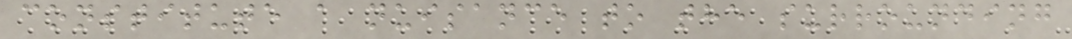constitute a nuisance to the surrounding
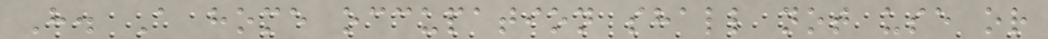H. A home occupation shall not use or
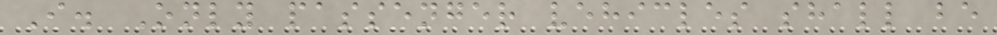I. Only passenger vehicles shall be
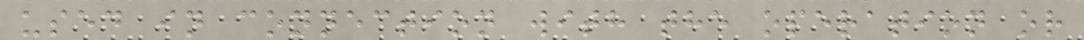used in connection with the operation or
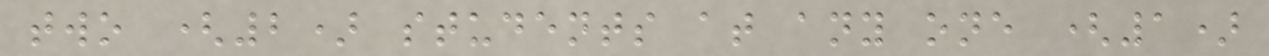two (2) students at any one (1)
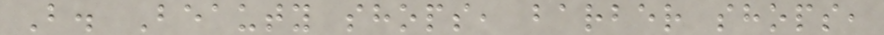B. Beauty shops, barber shops,
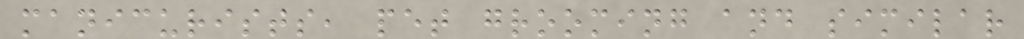manicurists, pet grooming and similar
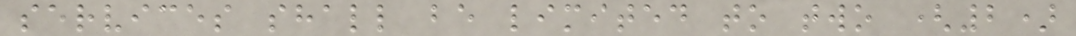services shall be limited to two (2)
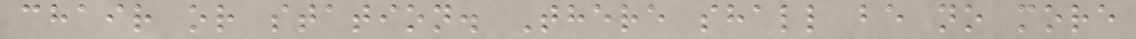chair or station. There shall be no more
